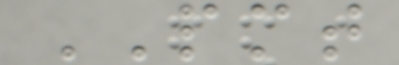PMT
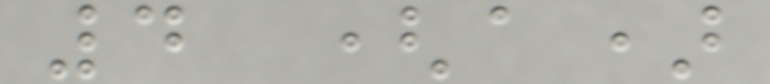4 (a)
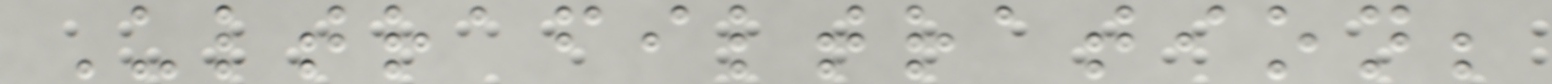Ultrafiltration;
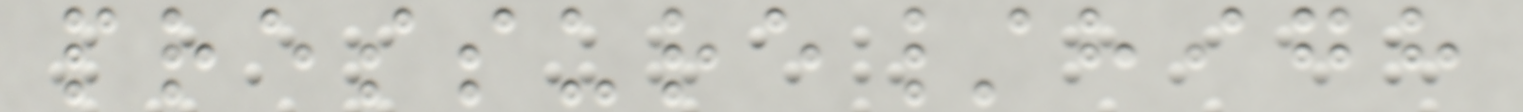pressure/high
